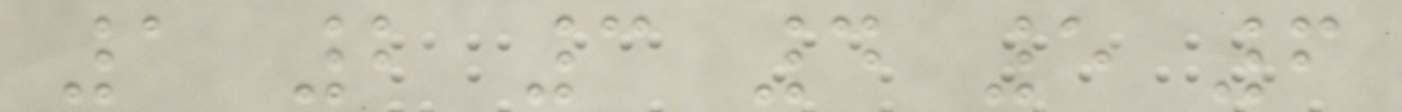1 2 3 4 5 6
